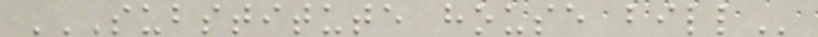SUBSTITUTE HOUSE BILL
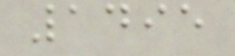1495
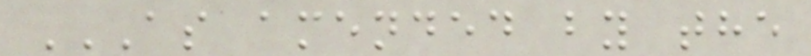AS AMENDED BY THE
